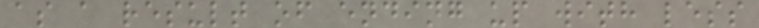as a result of ending up with less
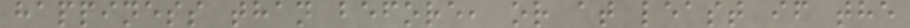happiness than before, or at least if the
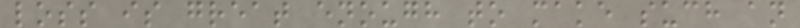loss is great enough to make such an
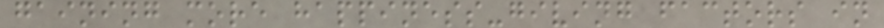gaining more happiness-giving factors in
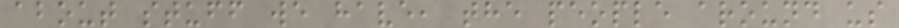about stuff we have, the people around us
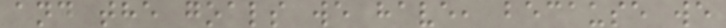and the goals we have, because we
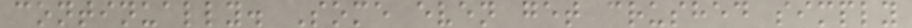continually. Some even get crushed simply
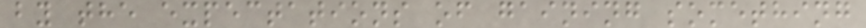by the expectations of gaining something
